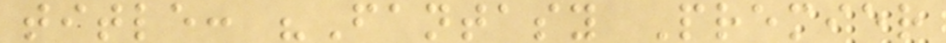title: "Fantasy Premier
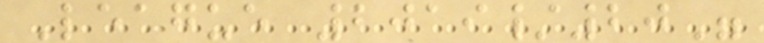League 2019/20"
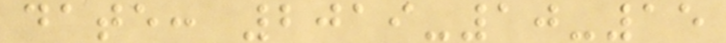date: 2019-10-15
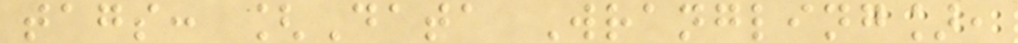tags: [Data Wrangling],
